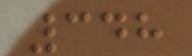348
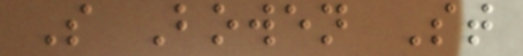S Bowen St
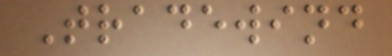Tradewind
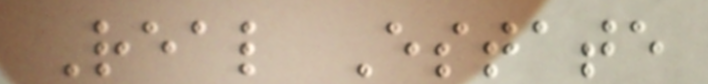Real Estate
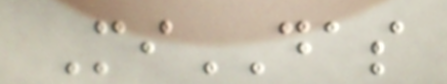MiDAS
